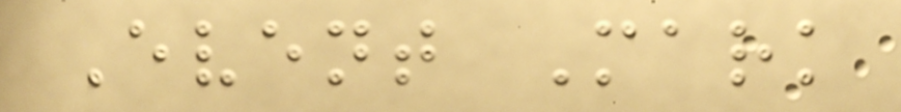Event Mark
